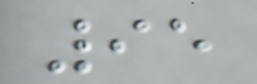95
